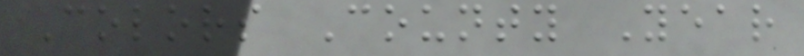Colors County Year
